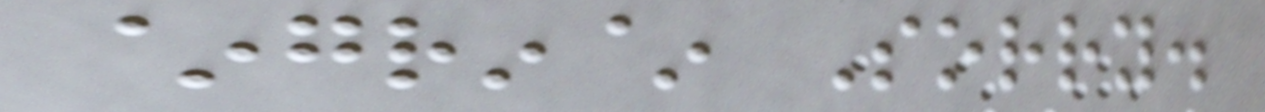~grin~ Sorry.
